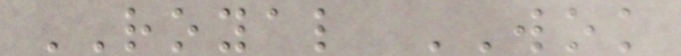ROYAL WOK
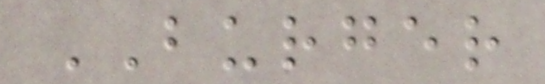BURGER
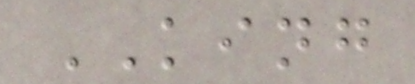KING
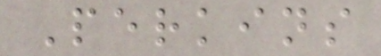Perkins
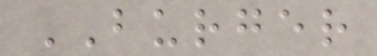BURGER
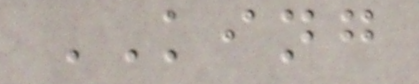KING
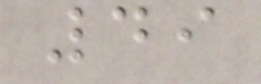49
